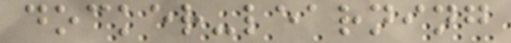docker-learning
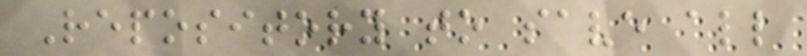Repository to save all
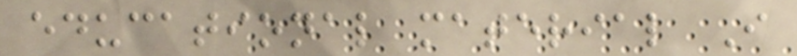educational material I
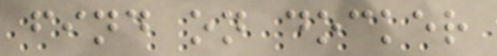find on docker
